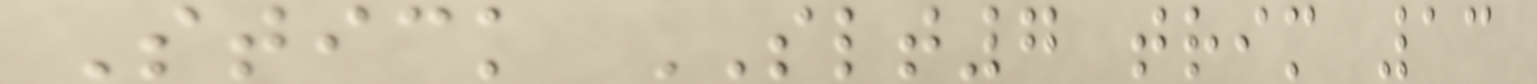Stick SLT7 trim 13
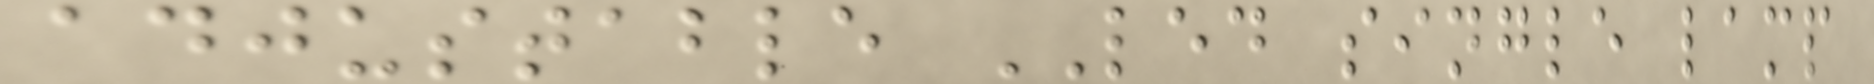adjustable LED single lamp
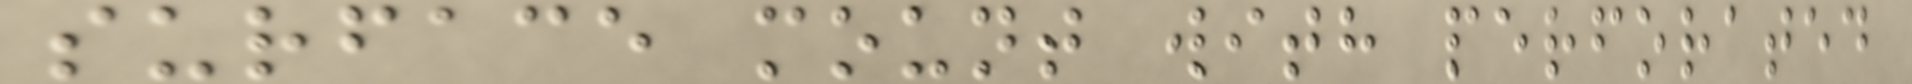surface mount with perforated
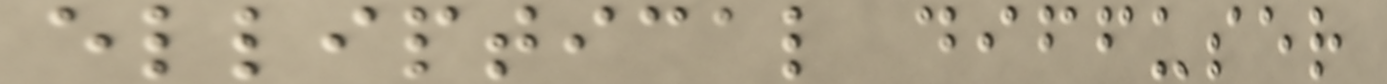elliptical diffuser
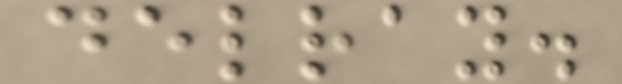delray.
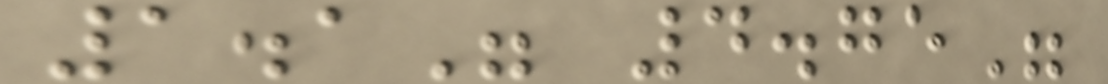1.1" 4.75"
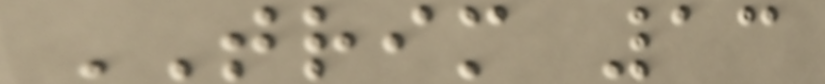TRIM 13
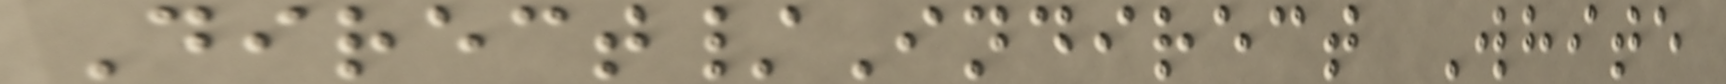Direct/Indirect White
